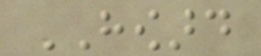HOWARD
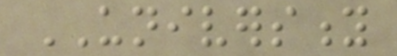UNIVERSITY
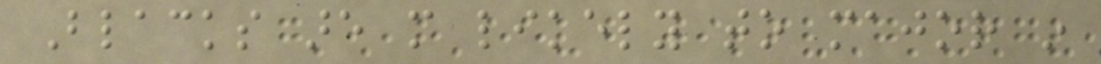Blacks are more likely to major in
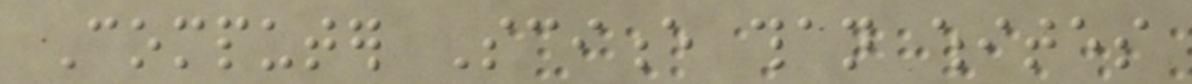Computer Science than whites
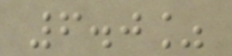6.0%
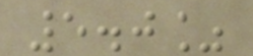5.0%
